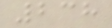238
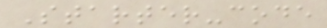Starter-code
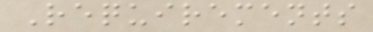Requirements
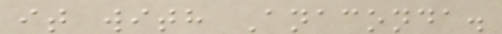it with Anaconda.
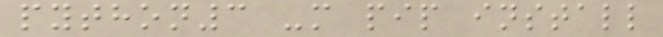python3 -m pip install
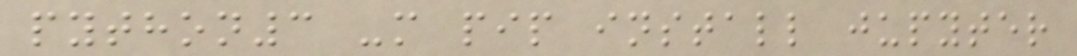python3 -m pip install jupyter
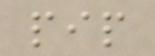pip
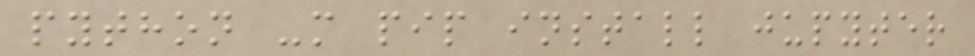python -m pip install jupyter
